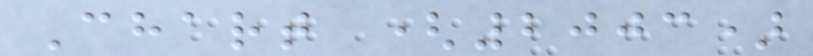Chart (2003)
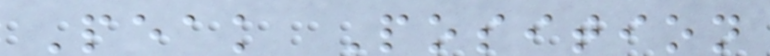Peak Position
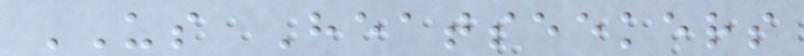US Heatseekers
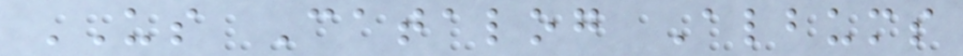US Catalog Albums
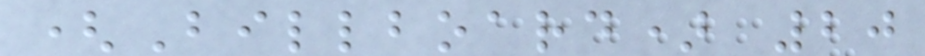(Billboard) 20
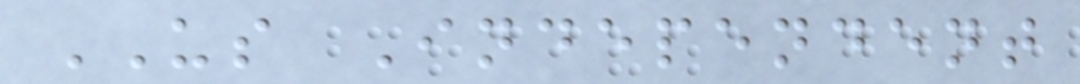US Independent
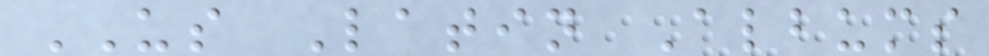US Latin Albums
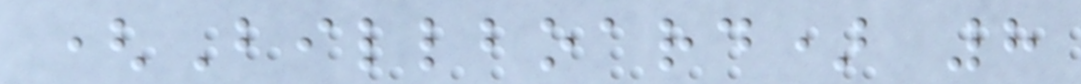(Billboard) 8
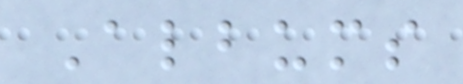Albums
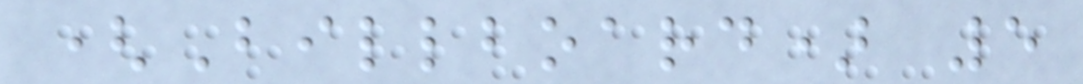(Billboard) 5
